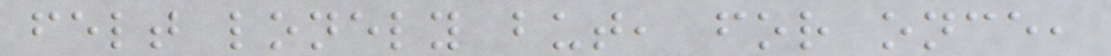felt lonely but, for once,
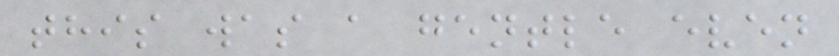this was a gentle even
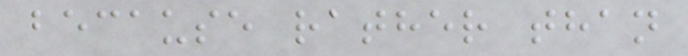because rather than
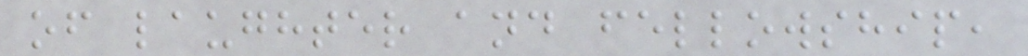of laughter and fellowship,
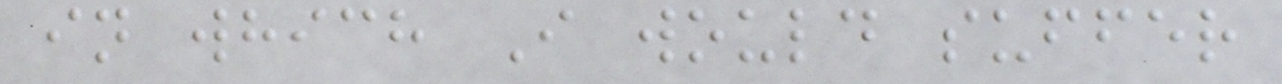in which I would suffer
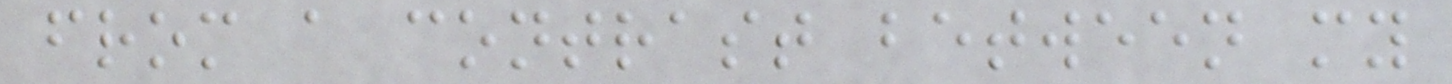from a contrast between my
